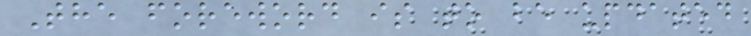The foreword is to be updated
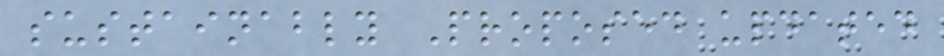sustainably Proposed updated
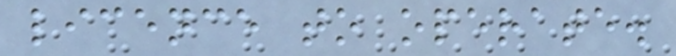licence to operate.
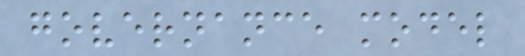governance model
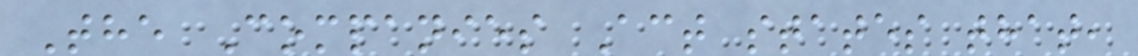The Companies Act states that,
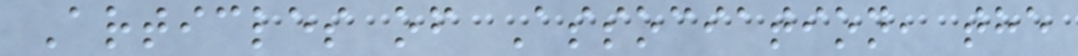Articles of Association, the
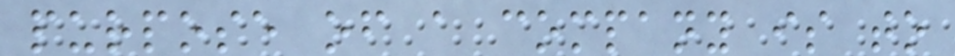purpose of a company is to
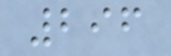296
